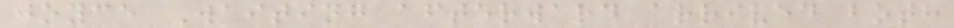joyce Waiting afterward arrived both
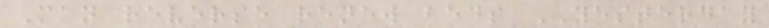Man reverse renew beds YESTERDAY
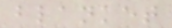blanket
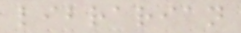librarian
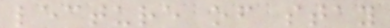lecture of stay
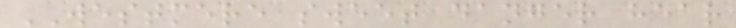WESTMERE sweet danger hear
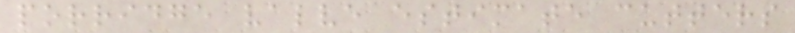porridge valve estimate cutters
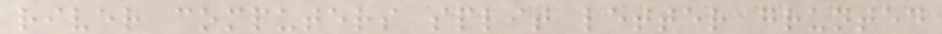river computers split letter grunted
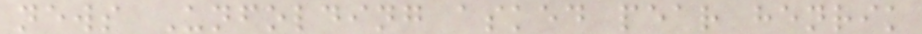news Unfolding asked pear henrik
